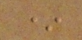*
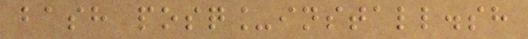bash posq_install.sh
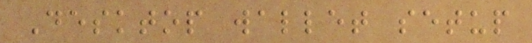Desktop wallet setup
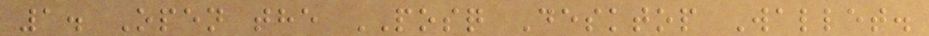1. Open the POSQ Desktop Wallet.
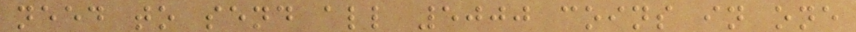need to send all 5000 coins in one
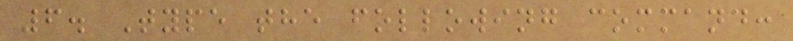6. Type the following command:
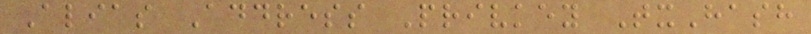Alias Address Privkey TxHash
